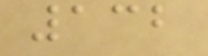132
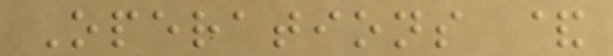Operations &
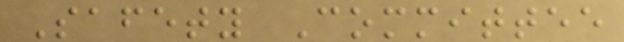Safety Committee
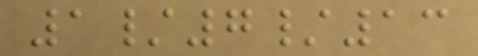1/7/13
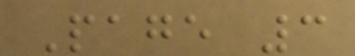Page 3
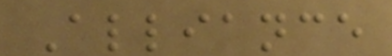Alliance
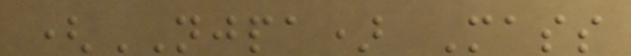(NJPA) Mass
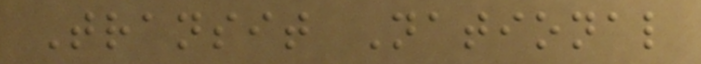Transit National
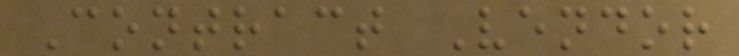Contract Vendor
